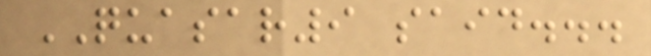QUASAR9 said...
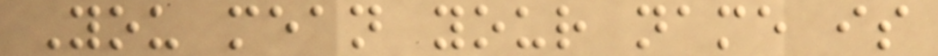You mean your name is
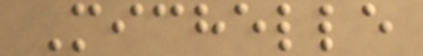Michelle
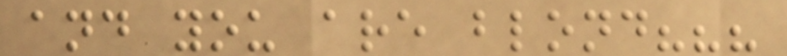and you are blond???
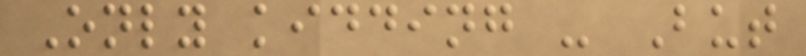Only kidding - But
